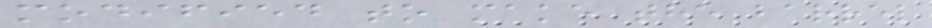modified to make the barrel
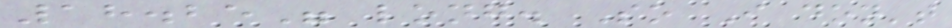18.25" long. So I don't
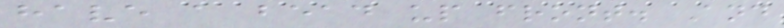have a bead up front. And
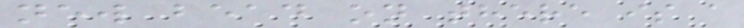new bead on there is a
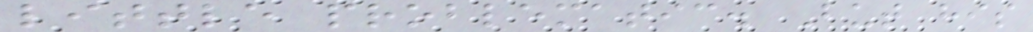little problematic. But his
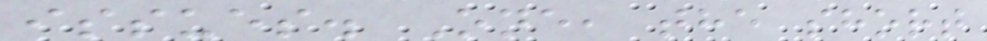issues. One, the short
